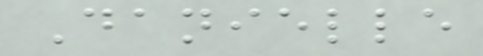Danielle
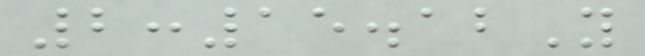2:15.12Y
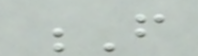F
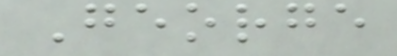George
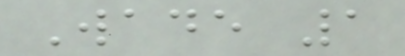Wade 1
